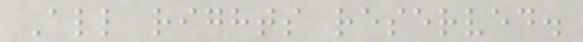All rights reserved.
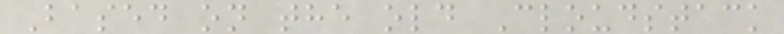Based on the old Cloudstack
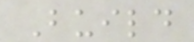Build
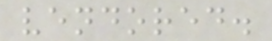vendored.
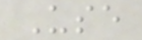Use
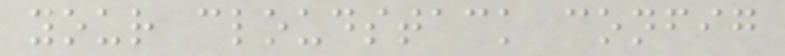your cloudstack config
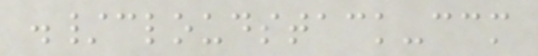./cloudstack-ccm
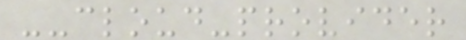--cloud-provider
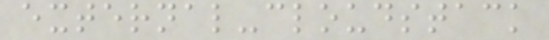external-cloudstack
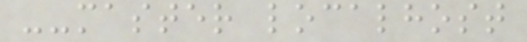--master localhost
